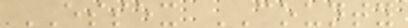ESSEX COUNTY
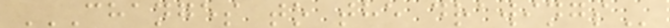CHANGES TO THE DRAWINGS
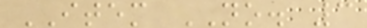ITEM NO. 3
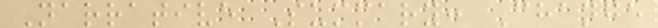Narrative Summary: Change
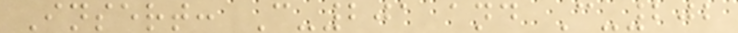Insert: C-201 and C-202
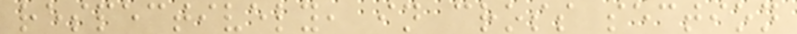respectively, in cross section
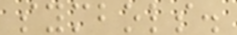symbols.
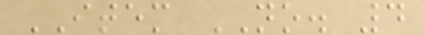ITEM NO. 4
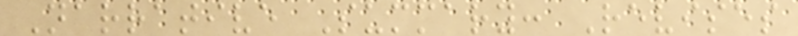Narrative Summary: Revises
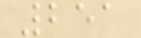251
